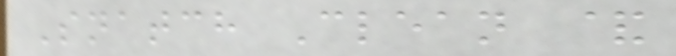Snatch Clean &
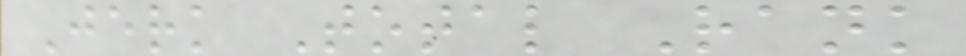Jerk Total Rank
